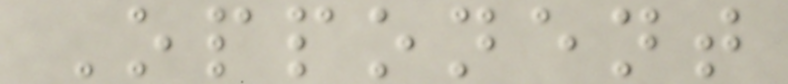Opponent
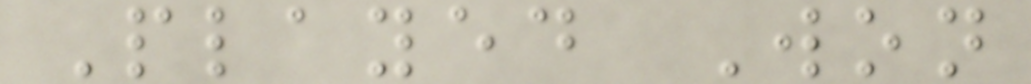Played Won
